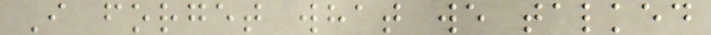I forget what we talked
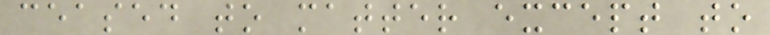ceased to matter except to
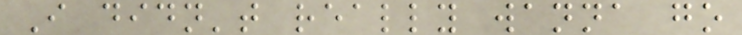I didn't really wanna go
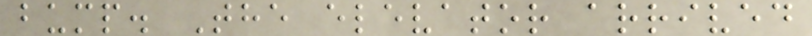bump. The elevator arrived
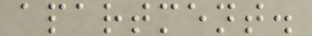apartment.
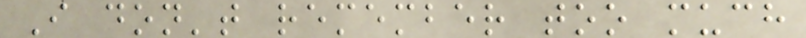I don't remember too much
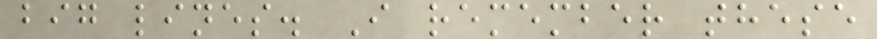big lines. I remember these
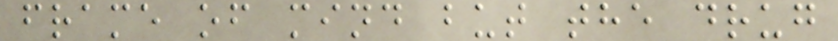frame of mind but the drug
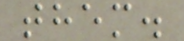them.
